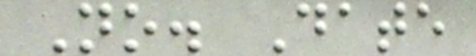No. Date
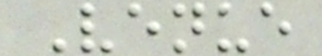Venue
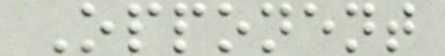Opponent
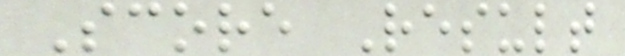Score Result
